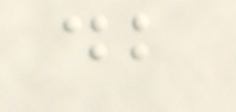db
